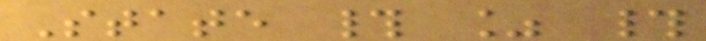State # % #
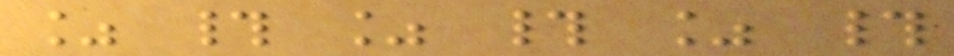% # % # % #
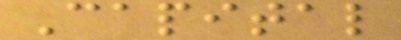Capital
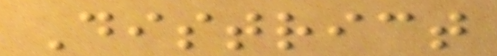District
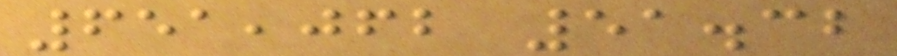651,062 51.32
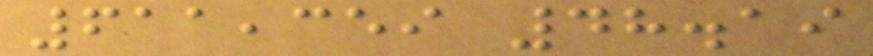611,359 48.19
